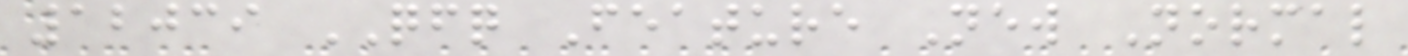12039 QFQ Feature New Normal
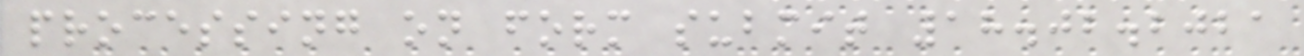processing on form submit 18.02.2021
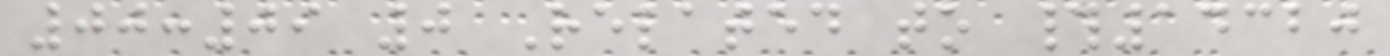00:09 0 Related to #14320
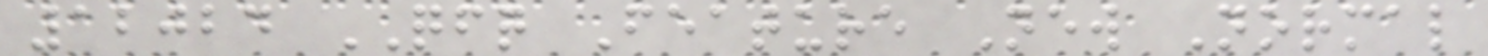12024 QFQ Feature New Normal
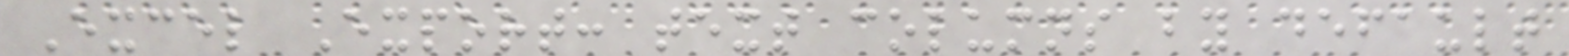Excel Export: text columns by default
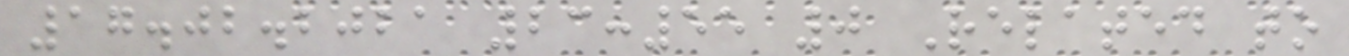17.02.2021 23:55 0 Related to
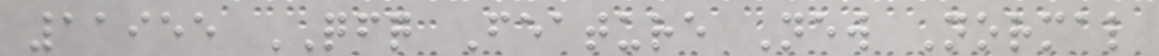11955 QFQ Feature New Normal
